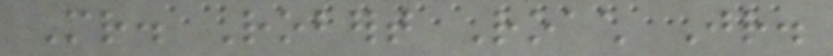Mr. Robert Roach Jr.
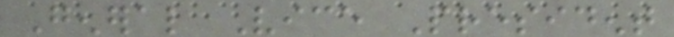General Vice President
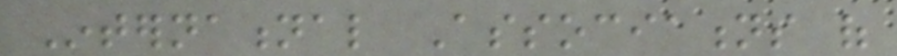International Associations of
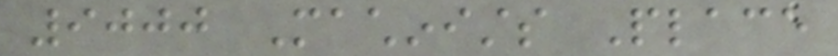9000 Machinists Place
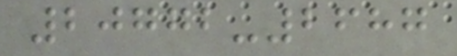20772-2687
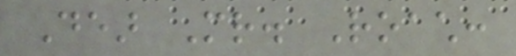Dear Mr. Roach:
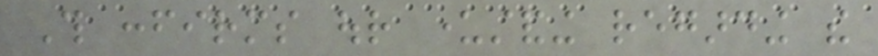This confirms our understanding regarding the
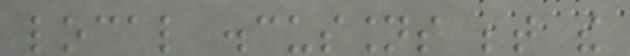local discussions between the
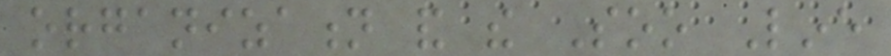organization and the Soo Line
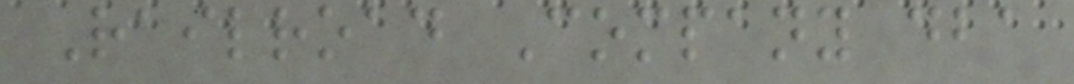Railroad Company dba
